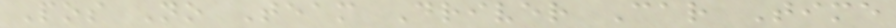Pos No Team Driver Car Time
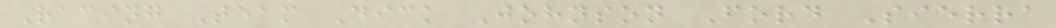Racing Team Dick Johnson Ford Sierra
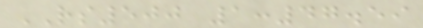RS500 1:47.59
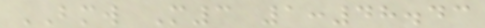BMW M3 1:48.43
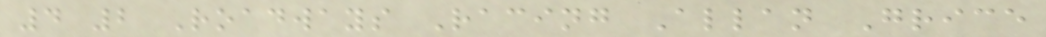4 2 Roadways Racing Allan Grice
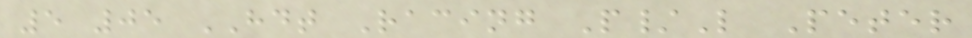5 05 HDT Racing P/L Peter
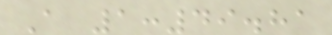A 1:49.81
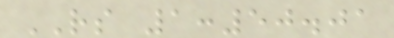RS 1:50.01
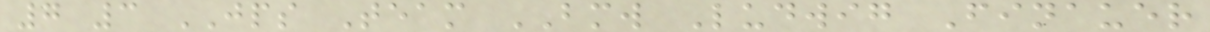7 3 JPS Team BMW Ludwig Finauer
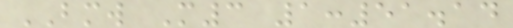BMW M3 1:51.14
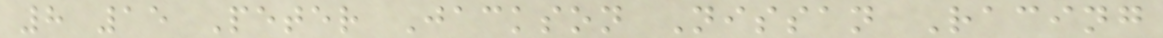8 15 Peter Jackson Nissan Racing
